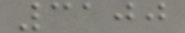3100
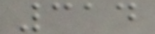314
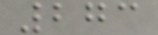273
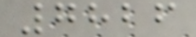7826
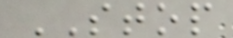STOP
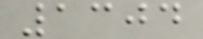1304
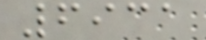6931
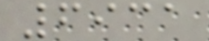6931
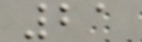21
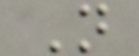N
